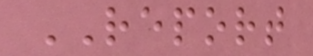REPORT
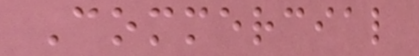Commercial
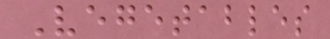Vegetables
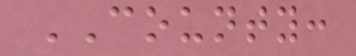COUNTY:
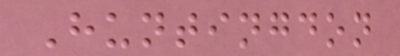Huntingdon
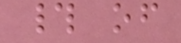# of
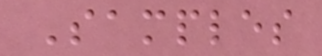Samples
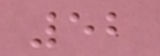52
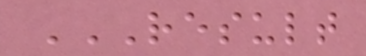RESULT
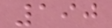190
